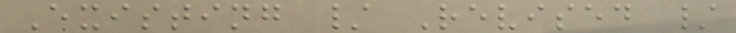Existing / Revised /
